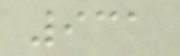931
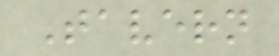Tavern
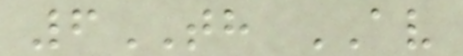6TH AV
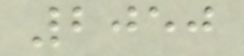2050
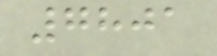7801
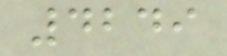4249
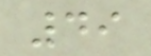49
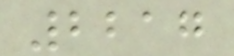2217
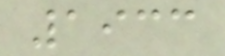1933
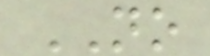NO
